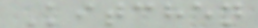Kitchen
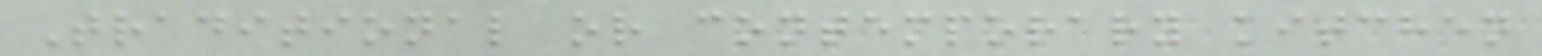Traditional or contemporary kitchen
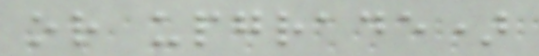or upgrade)
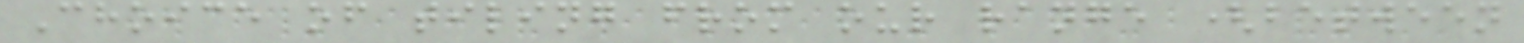Choice of tiling from our range (between
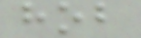hob
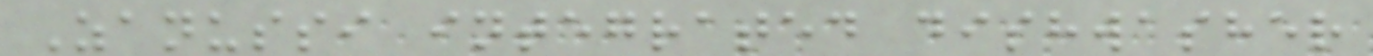Zanussi integrated dishwasher
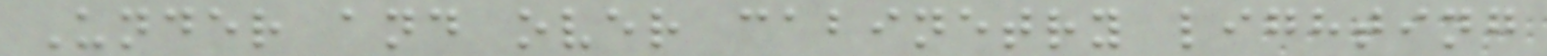Under and over cabinetry lighting
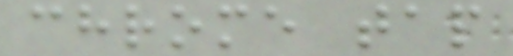chrome tap
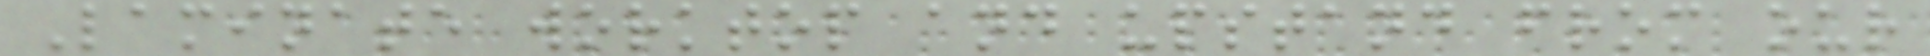Laminate worktop and upstand from our
